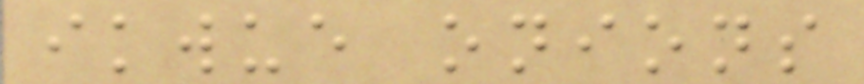ikwue onions
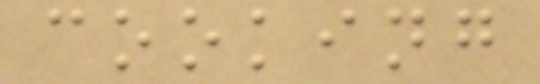cooking
